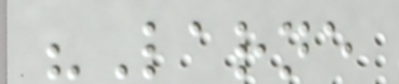"Larne
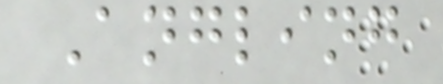Angling
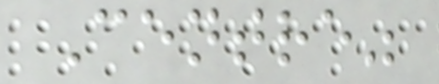Centre"
